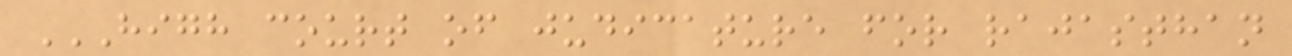HIGH COURT OF JUDICATURE FOR RAJASTHAN
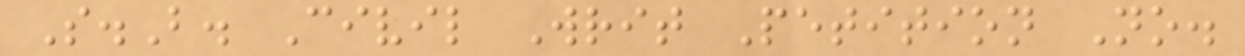S.B. Civil Writ Petition No.
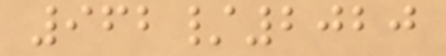962/2020
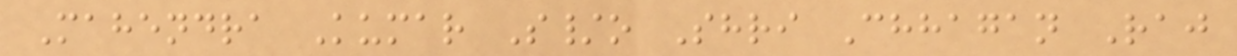Mahendra Kumar S/o Shri Chhagan Raj
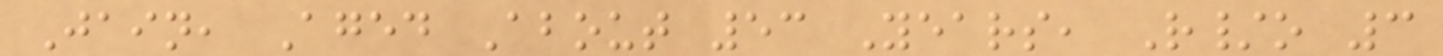Jain, Aged About 53 Years, R/o 3
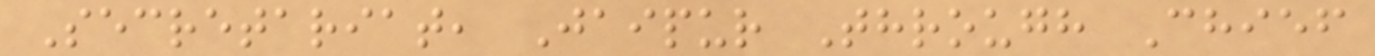Secretariat, Jaipur Through Chief
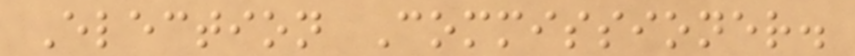Election Commissioner.
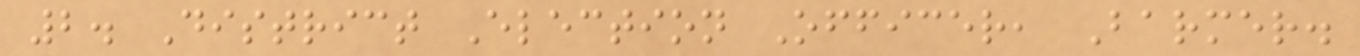2. District Election Officer, Barmer.
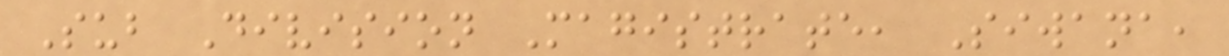Sub Division Magistrate, Siwana,
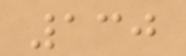130
